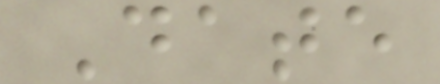Date
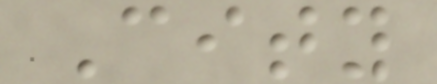City
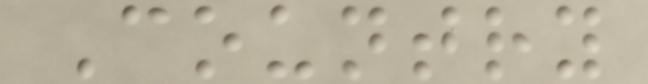Country
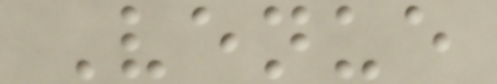Venue
